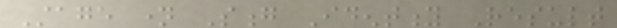Stage name Song Identity Result
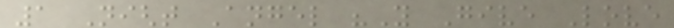1 Night Angel "You Give Love
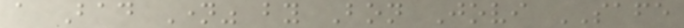a Bad Name" by Bon Jovi SAFE
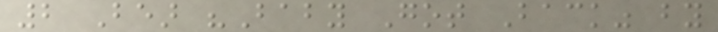2 Bear "Baby Got Back" by
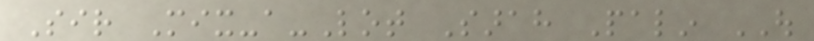Sir Mix-a-Lot Sarah Palin OUT
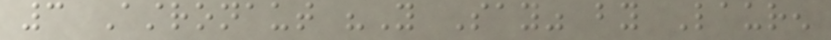3 Astronaut "You Say" by Lauren
